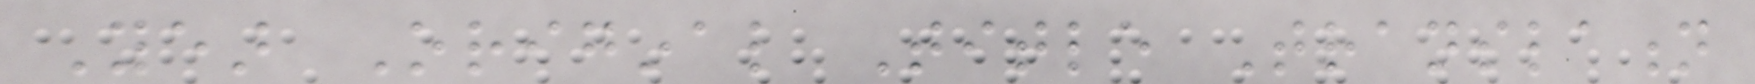Year Original Title Translation
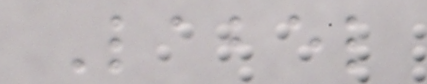Label
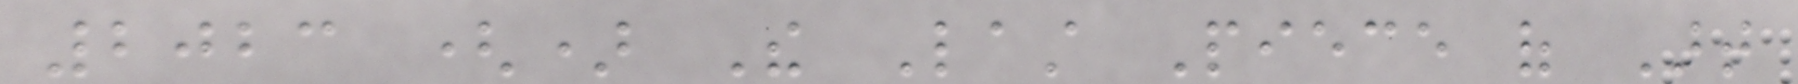2023 () The Last Piece of Art
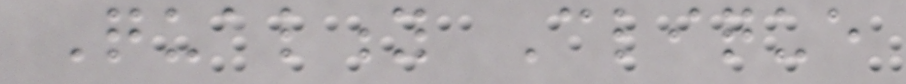Quality Clique
